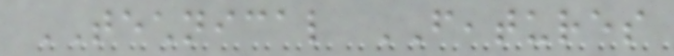TECHNICAL FEATURES
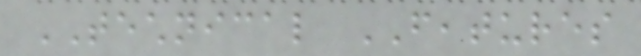TECHNICAL FEATURES
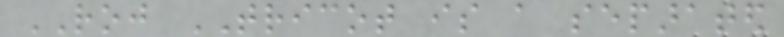ROJ TRICOT is a separated
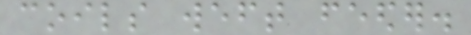coils weft feeder.
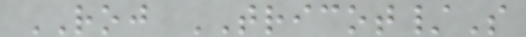ROJ TRICOT/S
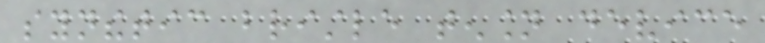synthetic bristle tension device
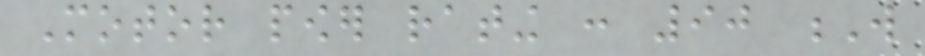Motor power rating : 90 W
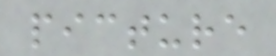picture
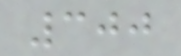300
